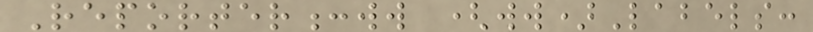Reporter:ww (ww)Labels:
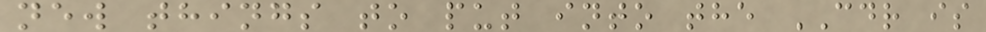new things to put into the CDR is
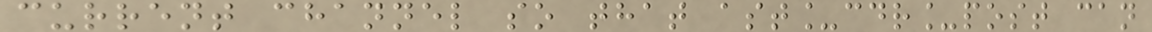current channel so that ast_cdr_post can
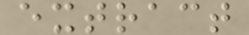extract
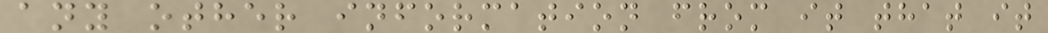any other information from it that it
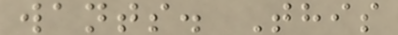wants. This
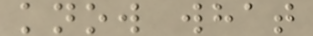know what
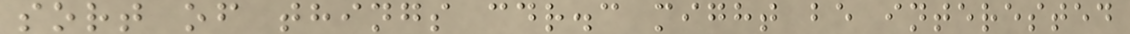sort of things cdr.c might be interested
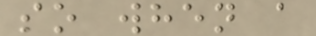so when a
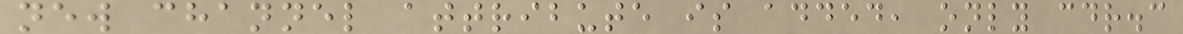new channel attribute is added, only cdr.c
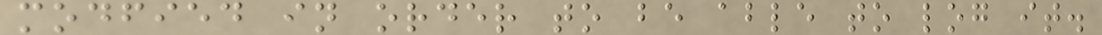modfied in order to be able to log it.
